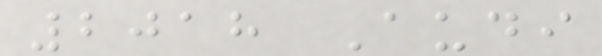2018 Audi
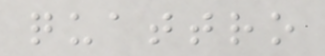quattro
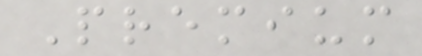Premium
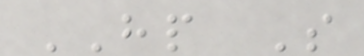HP S
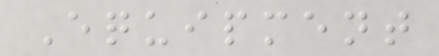Equipment
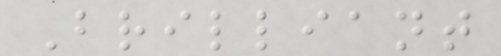Brilliant
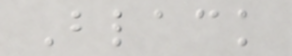Black
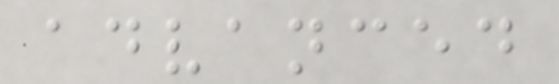advanced
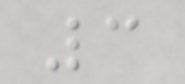3
